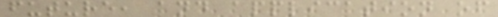future, and application of
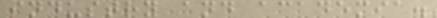industry and academia.
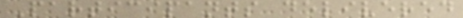Participants delivered
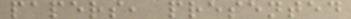papers, presented
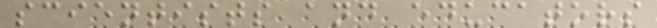scientists and educators
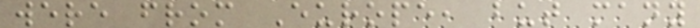were from Europe, but many
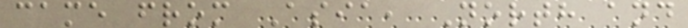came from Asia, North and
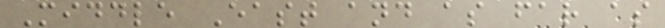Middle East and as far as
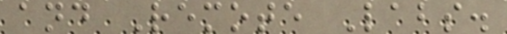and Remote Labs.
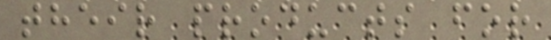their products for
